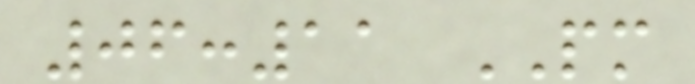06:11 PM
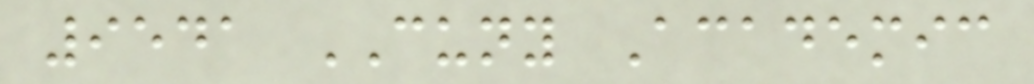9541 CUNY Academic
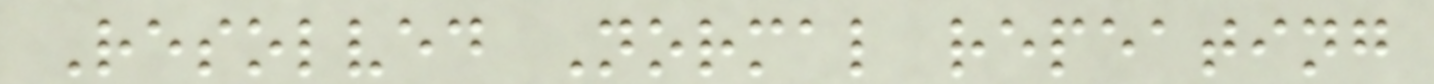Resolved Normal repeating
